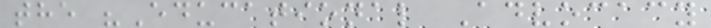the "Educational Advocacy
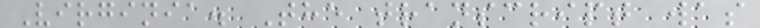Virginia. The transcript was
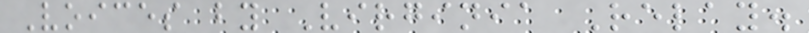Voices by Virginia Relay.
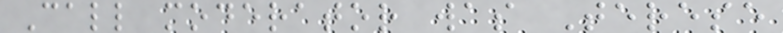Call moderator was Terese
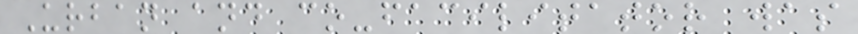Urban and co-facilitator was
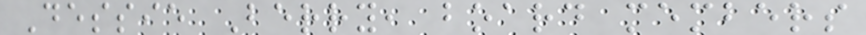Dessie Berry, board members
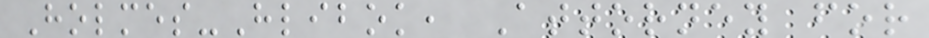Holmes-Hlibok, Attorney for
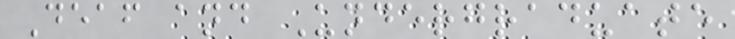Deaf and Undergraduate
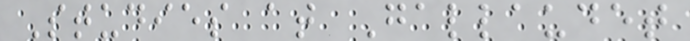Studies at Gallaudet
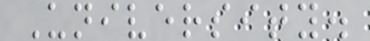University.
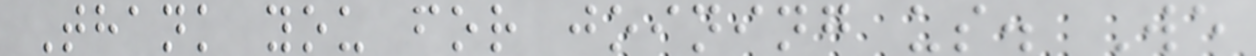Thank you for joining us. We
